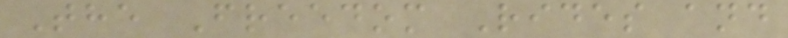The Freedom Rides and
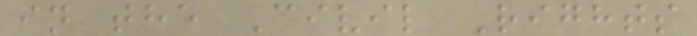in the Civil Rights
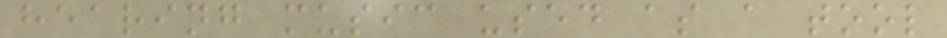hearing music used as a tool
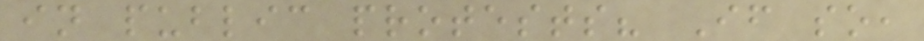in public protests? If so,
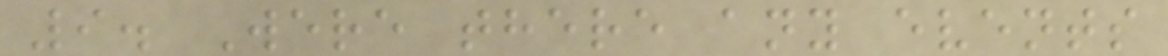9. Were there any events
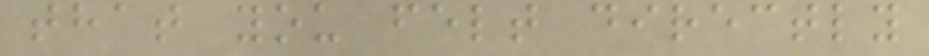that you felt directly
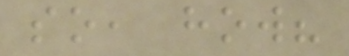so, how?
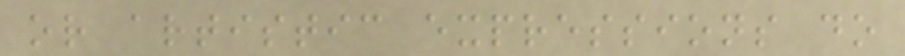or artistic expressions do
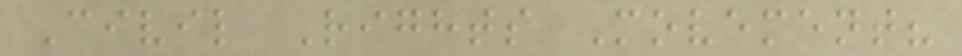Civil Rights Movement?
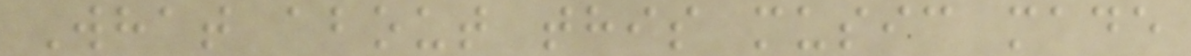What about this music made
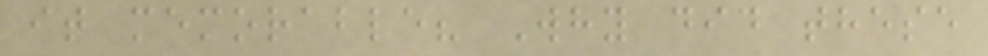it memorable? Why did these
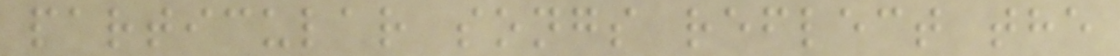particular songs reflect the
